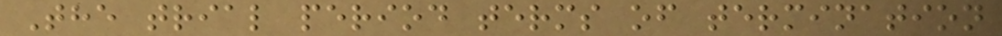The trial period terms of termination
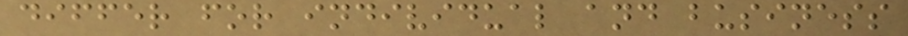differ for individual and business
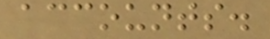accounts.
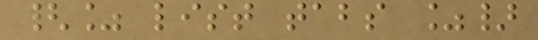{% list tabs %}
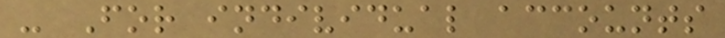- For individual accounts
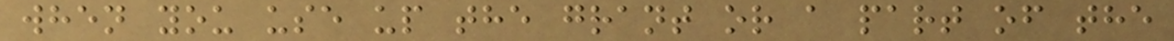when you use up the grant or a part of the
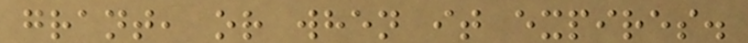grant, or when it expires.
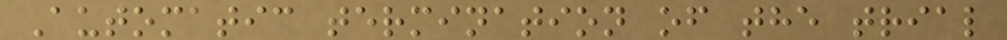Automatic termination of the trial
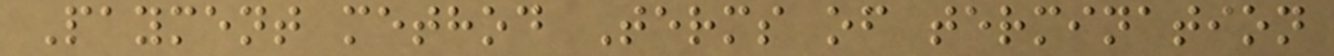Payment method Terms of termination
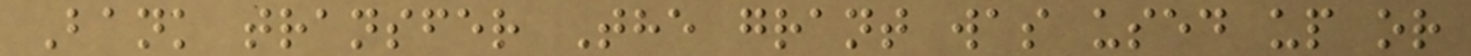Bank transfer The grant was used up or
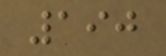190
